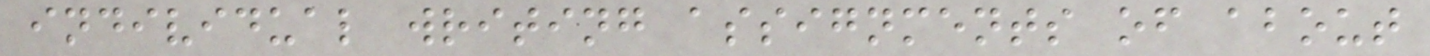individual writing assignments of about
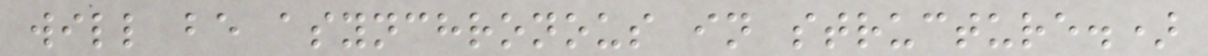will be asynchronous in structure.)
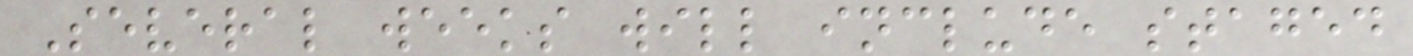Several weeks will include staged
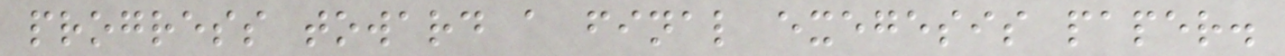progress toward a final exegesis paper.
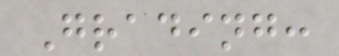Grading:
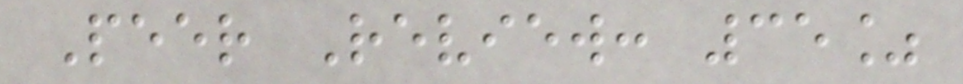Peer Review: 35%
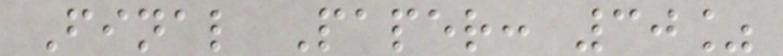Final Paper: 30%
